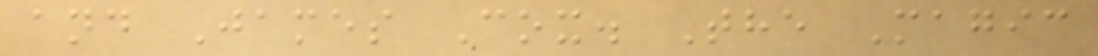and James Cox. The Magic
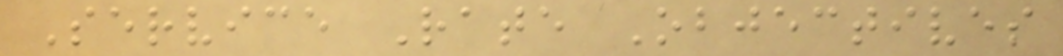Service Rate Objectives
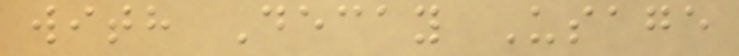with Decay Usage
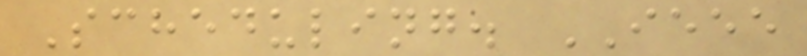Scheduling. IEEE
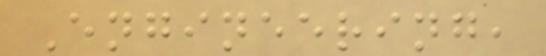Engineering,
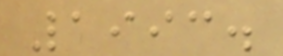1993.
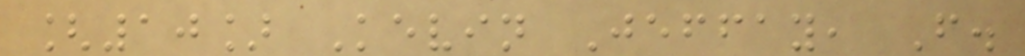[10] Kevin Jeffay, F.
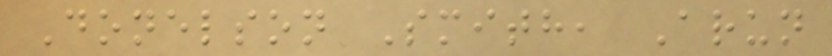Donelson Smith, Arun
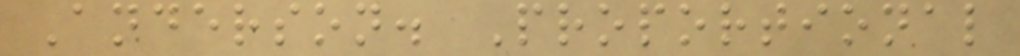Anderson. Proportional
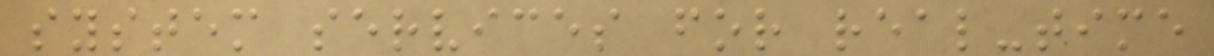system services for real-time
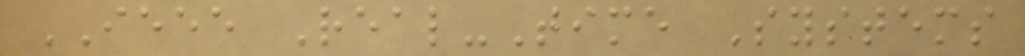IEEE Real-Time Systems
